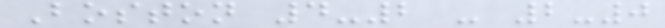Boston 4-2 - 2-0
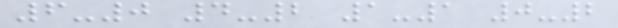6-0 4-2 1-1 0-2
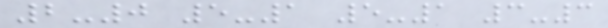2-0 5-1 5-1 3-3
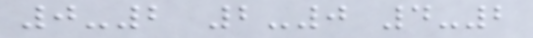0-2 2-0 4-2
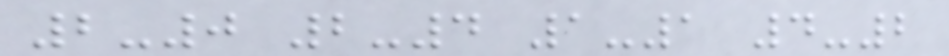2-0 2-4 1-1 4-2
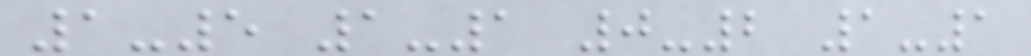1-5 1-1 0-2 1-1
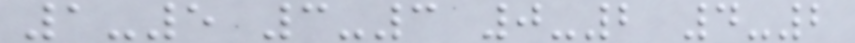1-5 3-3 0-2 4-2
